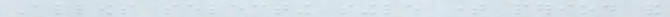Allows selecting single time period and
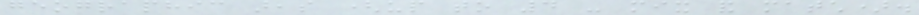geographic areas (up to 4 - mix and match).
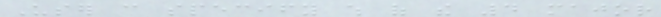User can specify which of the 4 major
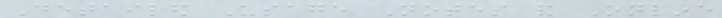Detailed Usage Notes and Online
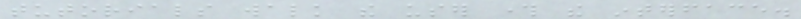tutorials walk the user through the interface.
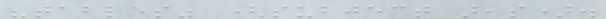"tables" (subject areas).
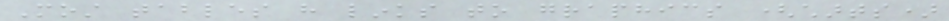Most tables have links to graphics (charts)
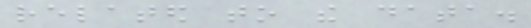related to the data.
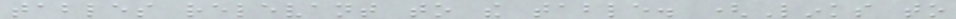tables relevant to the table. (Links to
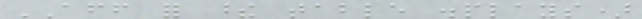AFF for these table displays)
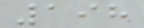198
